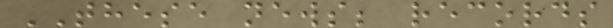THESE news; records
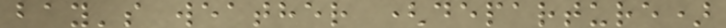bay's weather (departure)
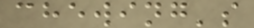chewing's
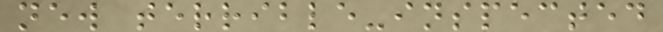new terrible-inspected
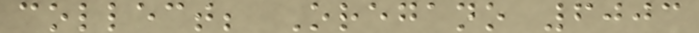collect; Oregano 6003
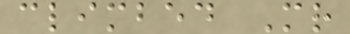climbed Mr
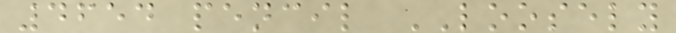4654 pencil LOOSELY
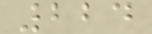224
